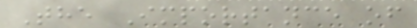The Importance of
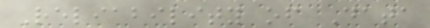Reliability of Data
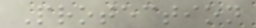Protection
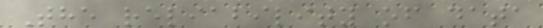The reliability of data
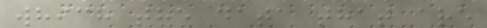which the data that are
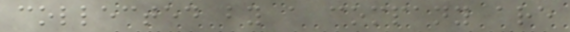collected by a company are
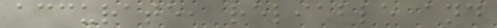accurate, reliable and
